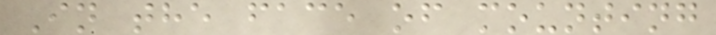In the face of mounting
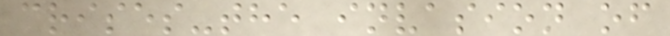crises-the invasion of
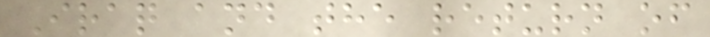Iraq and the return of
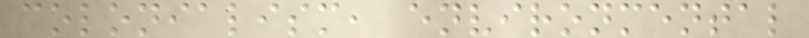colonialism, environmental
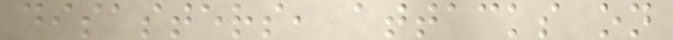disasters, attacks on
